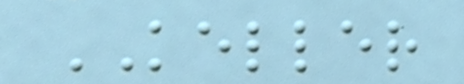KELLER
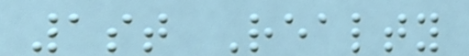1st Realty
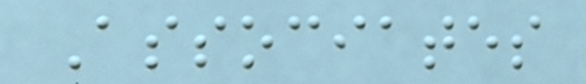Associates
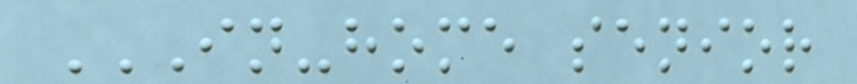IN-HOME SENIOR
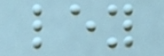ley
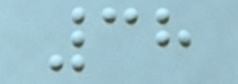38
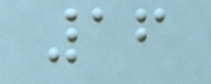16
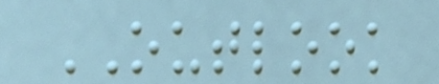OUTLOOK
